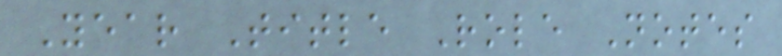Year Title Role Notes
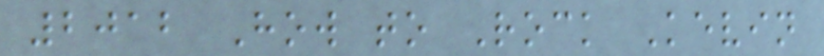2012 How to Rock Kevin
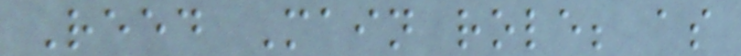Reed Main role; as
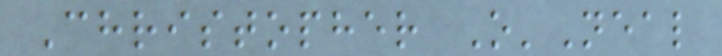Christopher O'Neal
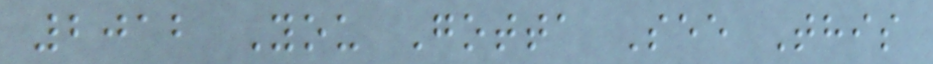2012 You Gotta See This
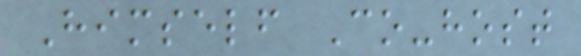Himself Co-host
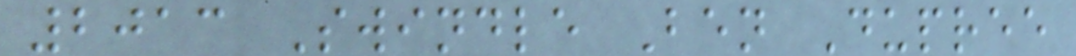2013 Swindle Ben Dupree
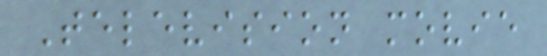Television movie
